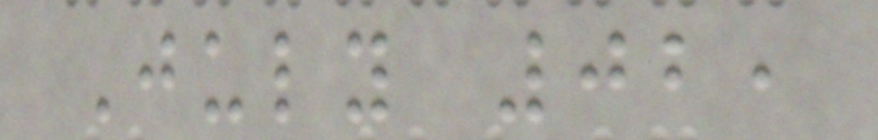July 02,
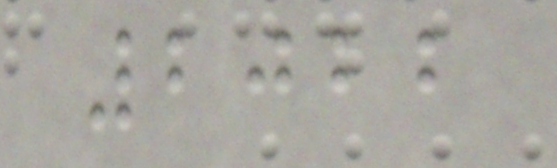2022
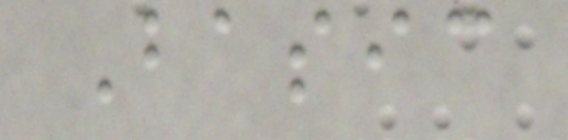Basic
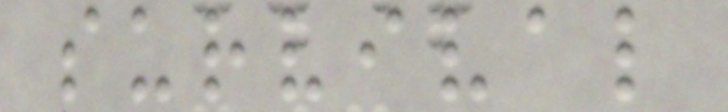survival
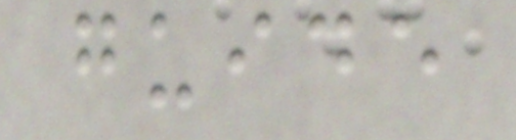guide
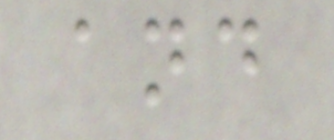and
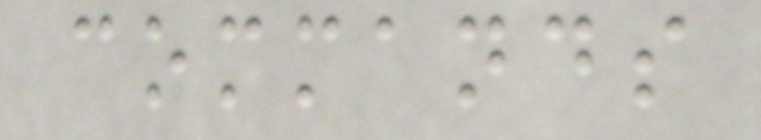commands
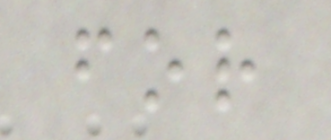for
